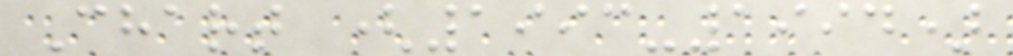Chart (1993-1994)
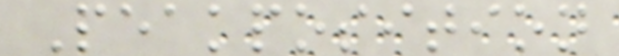Peakposition
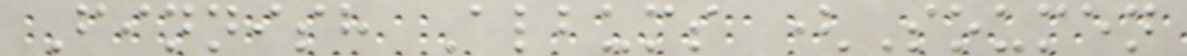Finnish Albums (Soumen
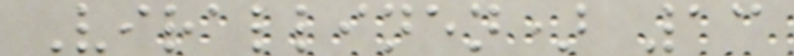Virallinen) 13
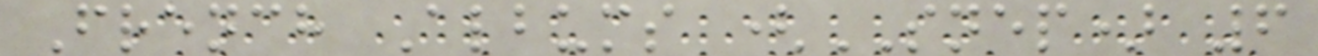French Albums (SNEP) 6
